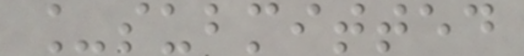_submitted
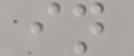in
